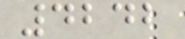4242
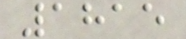1815
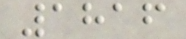1816
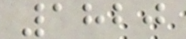1820
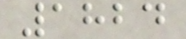1824
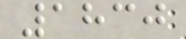1830
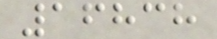16838
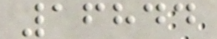16844
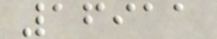16911
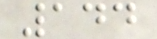144
